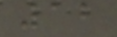12
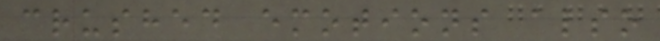crushed emotions also
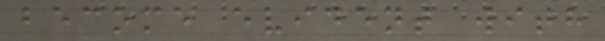become evident with
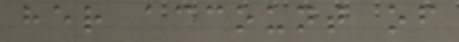her account of
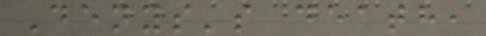Denys's death,
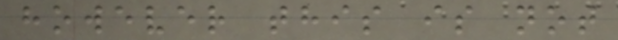however this is not
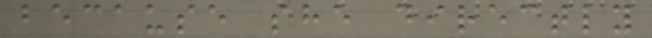because she directly
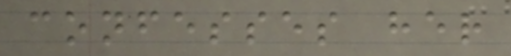confesses her
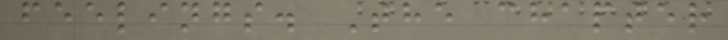feelings. The chapter
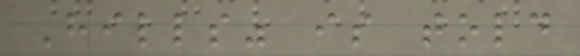Hills" is told
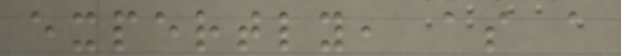expertly, as a
